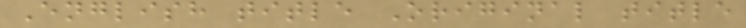English title Original title
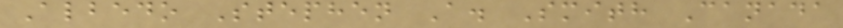Albedo Stephen A. Smith Canada
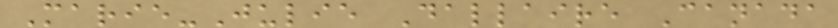Marie-Julie Dallaire Canada
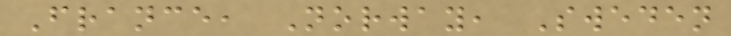France, Norway, Sweden
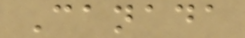Canada
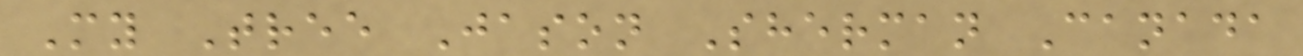My Tree Jason Sherman Canada
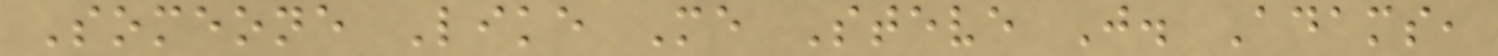Someone Like Me Steve J. Adams,
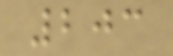203
